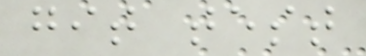git test
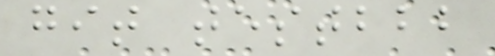git testbbb
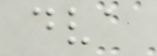dva
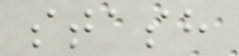stash
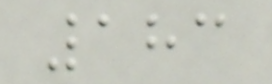183
